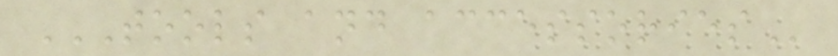TOOLS AND ACCESSORIES
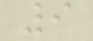9
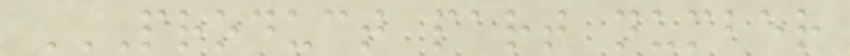PRODUCT PART NUMBER
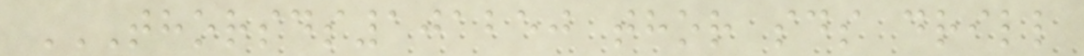THORSDS101250 THOR SDS DRILL
